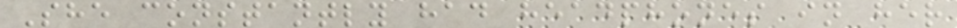She constantly had headphones in her
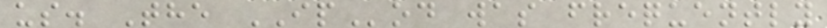us. The IPod was frequently
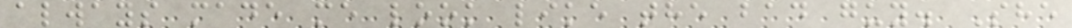always made me look like the bad guy. She
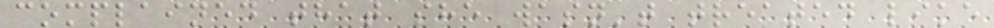complained that she wasn't treated like
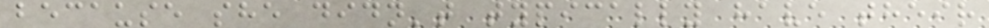because she didn't typically have their
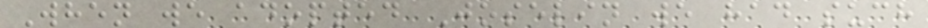When we adopted Joselin we had such
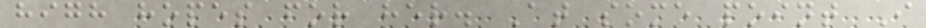high hopes for her. At some point I
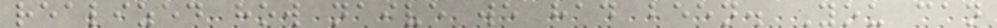realized how naive we had been. You can
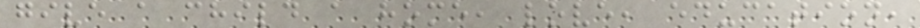give a child a home, love, education,
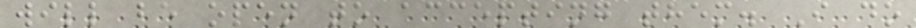will be open to accepting them. I do
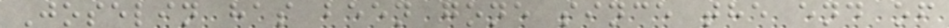Joselin has been gone since the end of
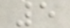5
